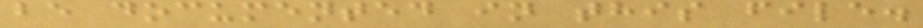be documented in this file.
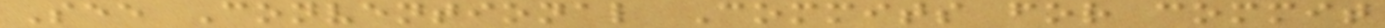See Conventional Commits for commit
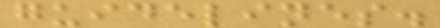guidelines.
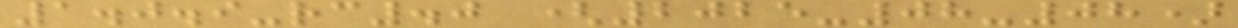1.0.9-rc.0 (2025-08-08)
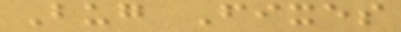Bug Fixes
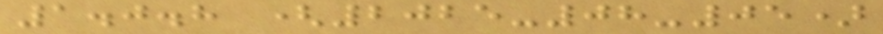1.0.8 (2025-08-05)
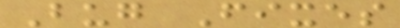Bug Fixes
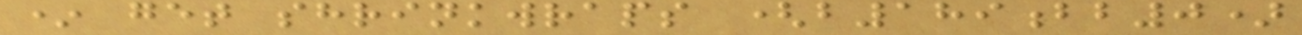* get shrinkwraps (b189bb0)
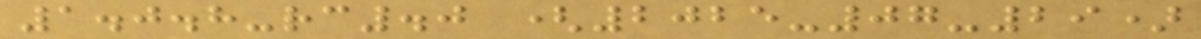1.0.8-rc.0 (2025-07-29)
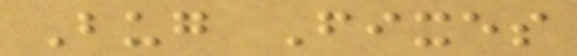Bug Fixes
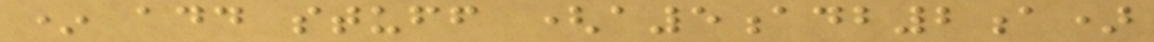* add stuff (a5adb2a)
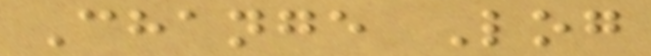Change Log
